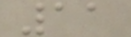11
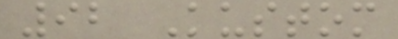92 Kustom
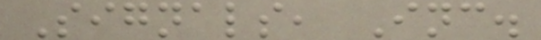Signals, Inc.
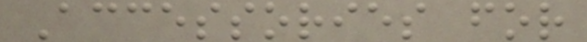Accessories for
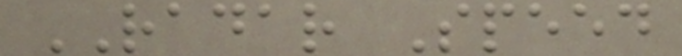RADAR Speed
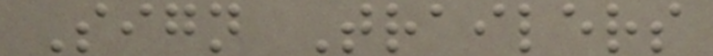Sign Trailers
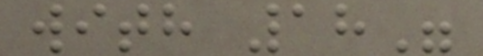with 18"
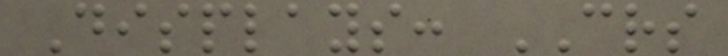Displays: CRS
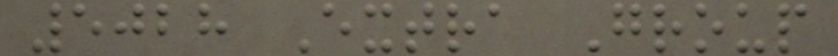5028 Extra Group
